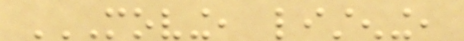MOVING, LISTENING,
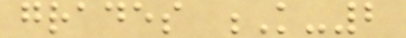grades K-2
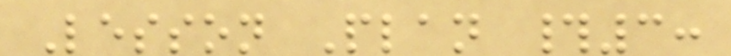Lesson Plan #3:
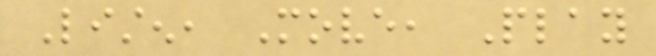Listen, Move, Play
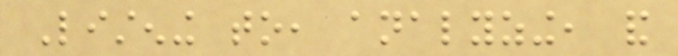Listening to, analyzing, and
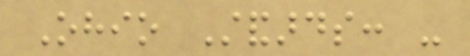Ohio Standards: -
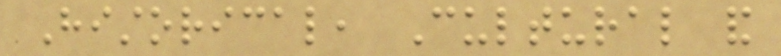Historical, Cultural and
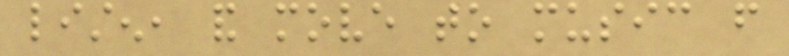listen, and move to music from
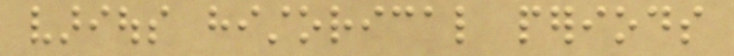various historical periods
